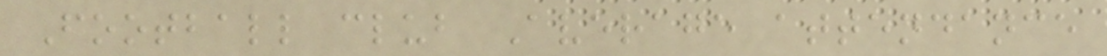Football club Average attendance
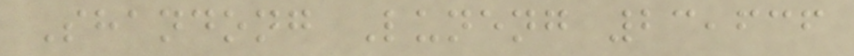Shandong Luneng 23,636
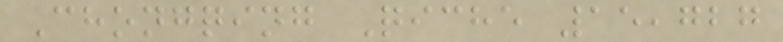Chongqing Qiche 15,727
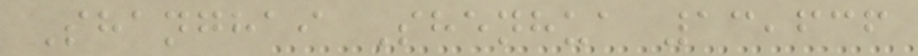Shanghai Shenhua 13,636
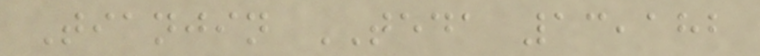Tianjin TEDA 13,182
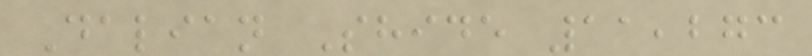Dalian Shide 11,273
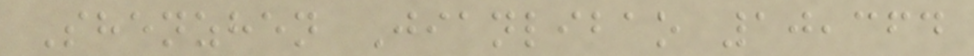Shenzhen Jianlibao 10,364
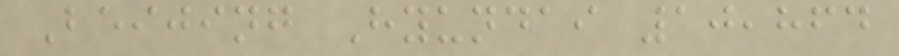Beijing Hyundai 10,864
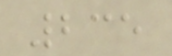235
